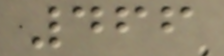466
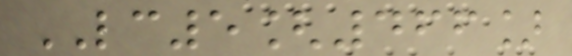LC5[466]
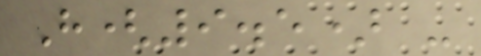H(9.5) -
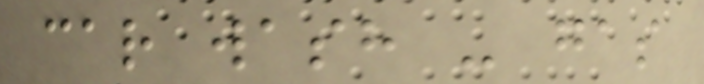car wash - gas
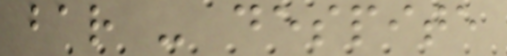bar - despite
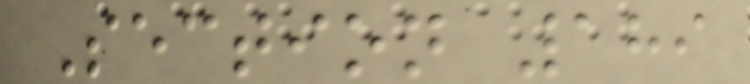Section 189
